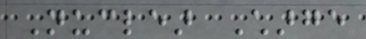Nuclear Charge
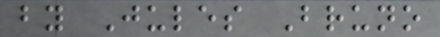by Jules Bruno
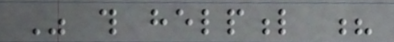Was this helpful ?
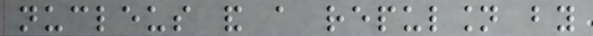nucleus and a repulsion by
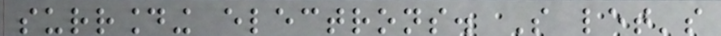surrounding electrons. So let's
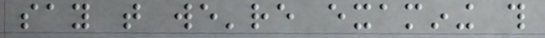say that we're examining this
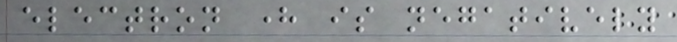electron here is negatively
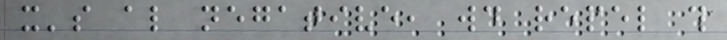it's also negative, would repel this
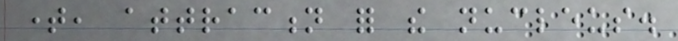time, attraction for the nucleus.
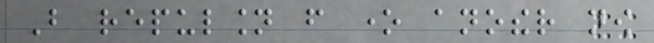But repulsion from one another now
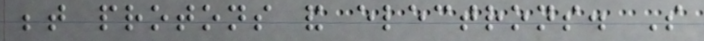between protons and electrons. So
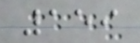159
